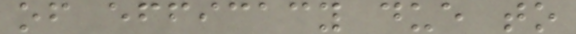of efficacy due to
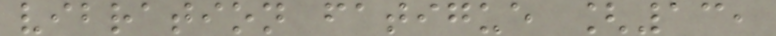vibration fatigue [13,
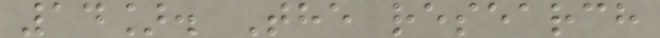14]. The research
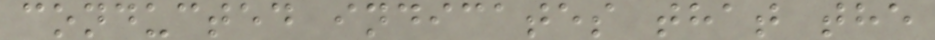conducted indicates that the
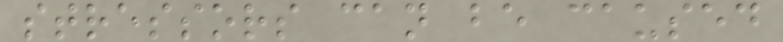stressors can be caused
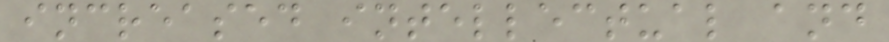increased intellectual and
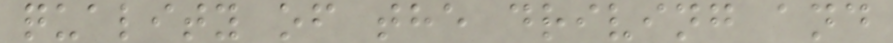quality of the driving and
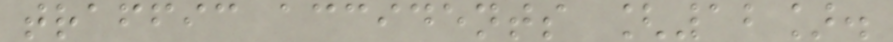traffic accidents [12].
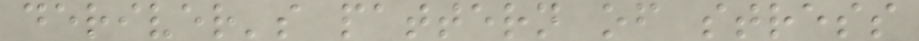deriver's pattern of stress
